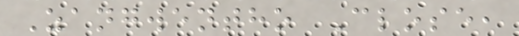Zangwentho Close,
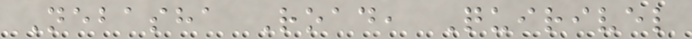Nebasha Road, Quirivel
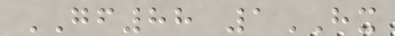GF88 1HX
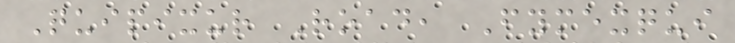Quipixur Road, Fymexqui
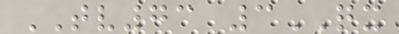TV73 3QX
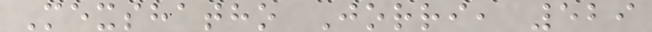Mexshatho Jorri, 529
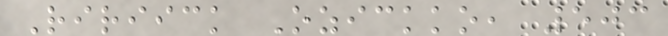Ririick Ozickko, 503
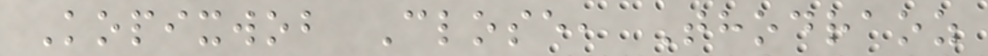Kopixwob Close, Thodraoz
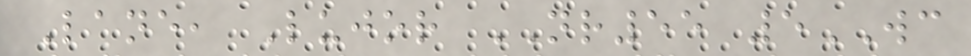Lane, Lujor NR55 5WC
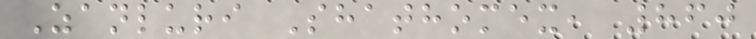Zanluri Shathomex, 860
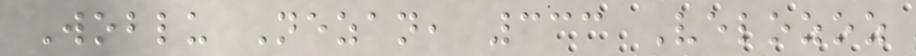Woblu Nezan, 333 Velozoz
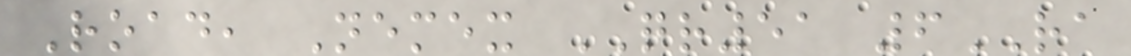Road, Nemex QR51 6RA
